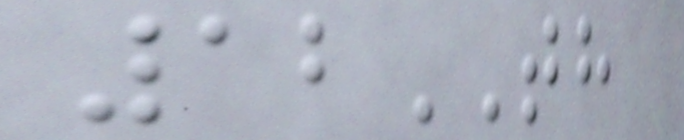12TH
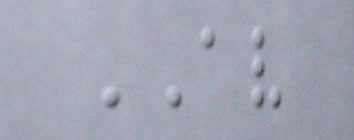AV
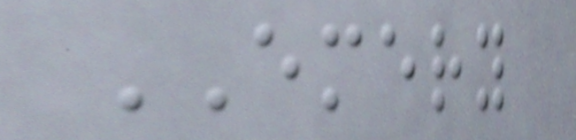EMERY
